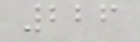226
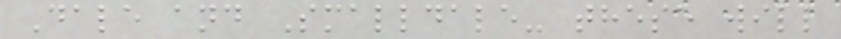Dale and Smalldale- these will
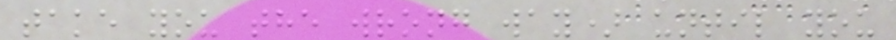take you the wrong way) until you
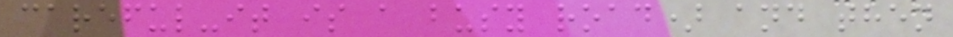careful-it is a busy road) and then
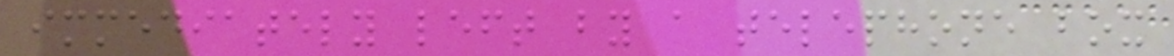immediately left by a telephone box
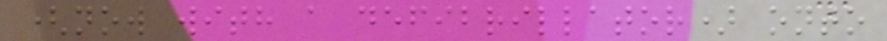(now with a defibrillator) onto
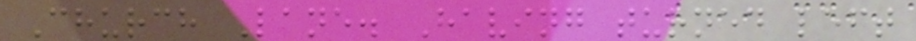Church Lane. Having turned left
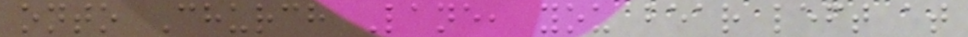onto Church Lane, you bear left at
